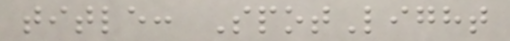title: SpotLight
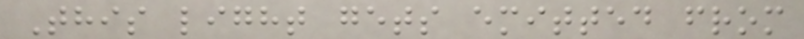This light gets emitted from
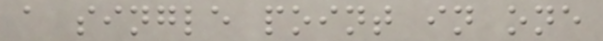a single point in one
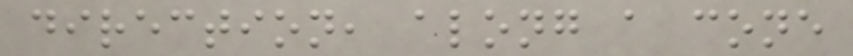direction, along a cone
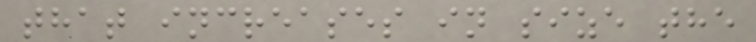that increases in size the
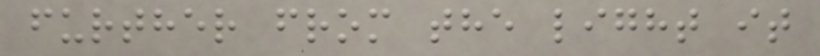further from the light it
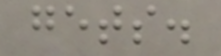gets.
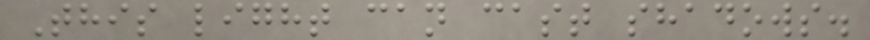This light can cast shadows.
